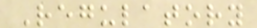Regulatory
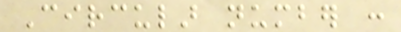Circular number :
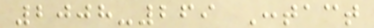2008-269 Contact
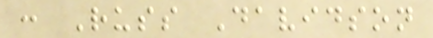: Russ Davidson
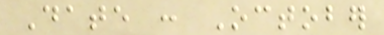Date : October
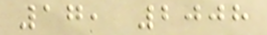17, 2008
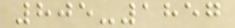805-1857
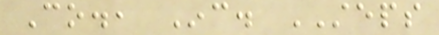Co., Inc. STEPS
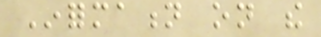Information on the
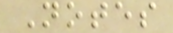Notes
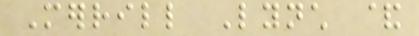Merrill Lynch &
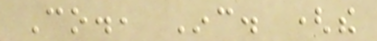Co., Inc. (the
